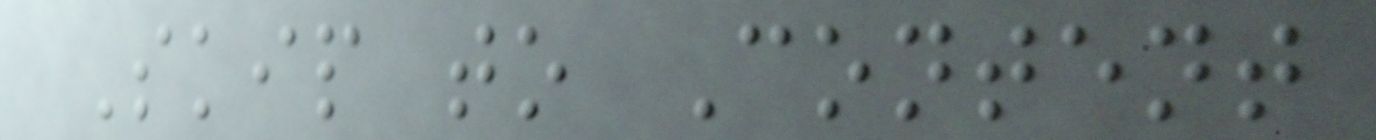Skip to Content
